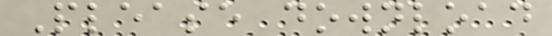Please download
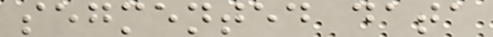segmented data
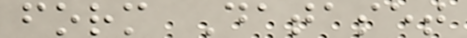form Dataset
